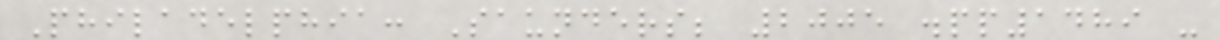Philadelphia: Saunders; 2005 .pp1489 -
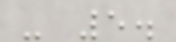- 5.
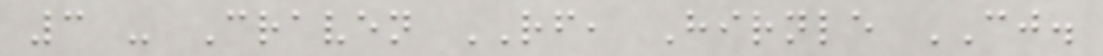3 - Craven RF, Hirnle CJ.
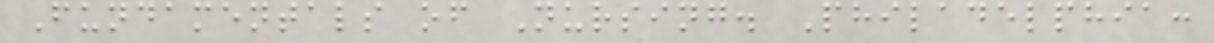Fundamentals of Nursing. Philadelphia:
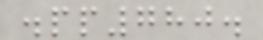.pp780.
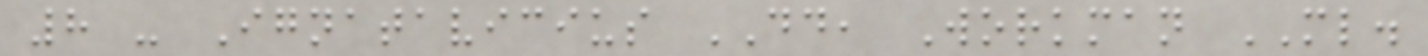8 - Ignatavicius DD, Workman ML.
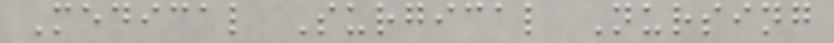Medical Surgical Nursing
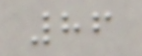86
